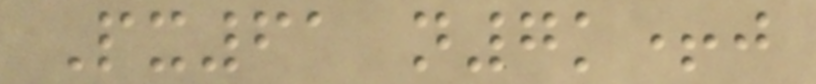Px61 n7k+j
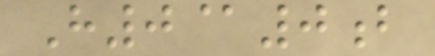H0@0b
